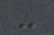-
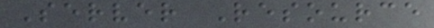Server Resource
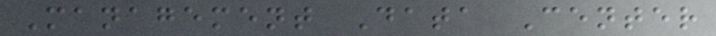Management Data Center
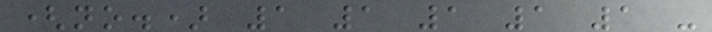(no.) 1 1 1 1 1 -
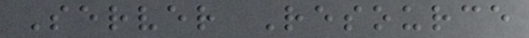Server Resource
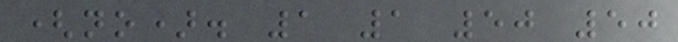(no). 1 1 50 50
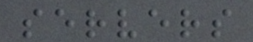servers
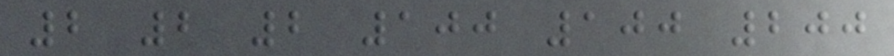2 2 2 100 100 200
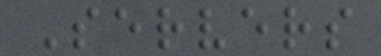Servers
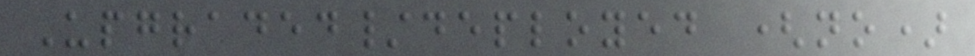Upgraded/deployed (no)
